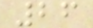26
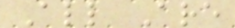All Are
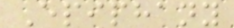Epiphany
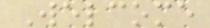Welcome
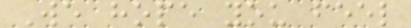We hope you feel
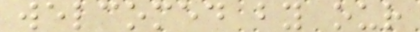welcomed by our
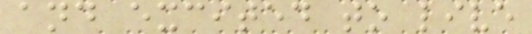and excited to live
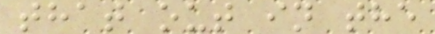that out in the
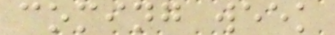coming week
